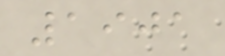1901
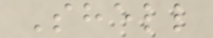Shell
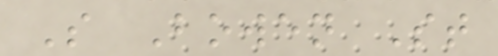S Bowen St
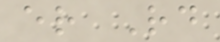er Rd
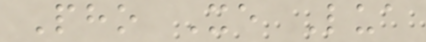Pho Xe Lua
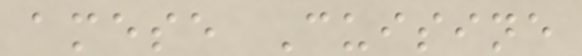amese Cuisine
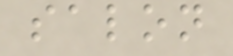salon
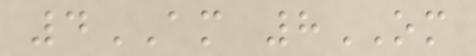4AM 8OM
